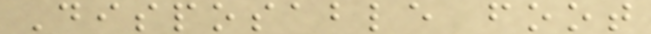Disposable foot
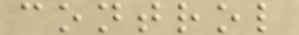control
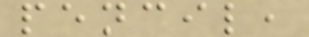pencil,
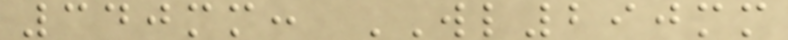340mm: WL290mm
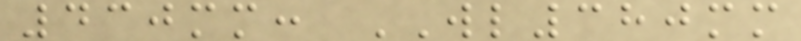430mm: WL380mm
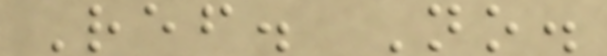Ref. No.
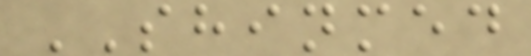SHINMED
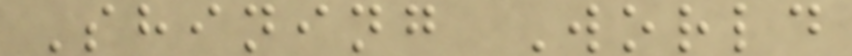Shining World
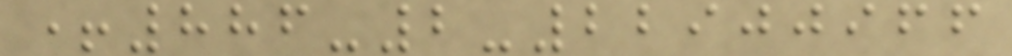+886-2-22900966
